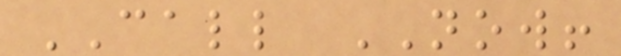CALL NOW!
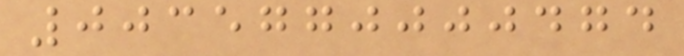0035770000474
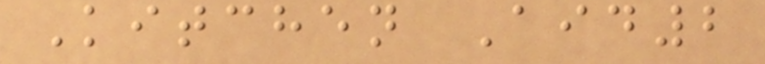Kitchen Aid2
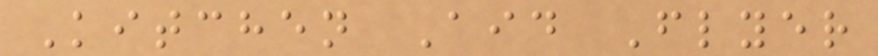Kitchen Aid Flyer
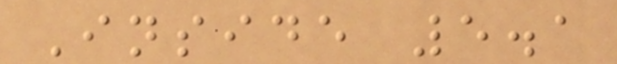Inside 5.1
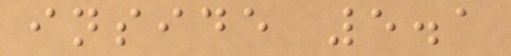inside 5.1
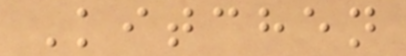Kitchen
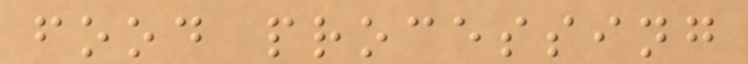food processing
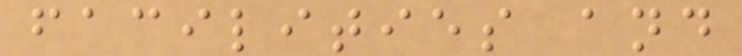facilities and
